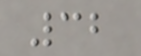32
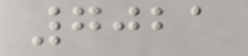7021
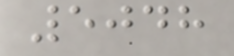5048
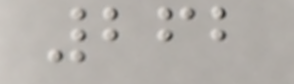262
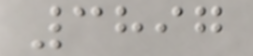3897
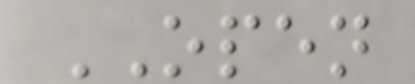OPEN
